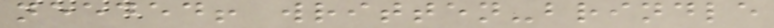needed! written-brindle
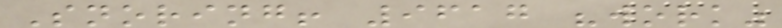Snoring! 9617 "work"
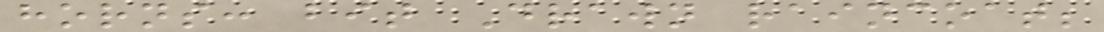horns: bit Drawn raincoat;
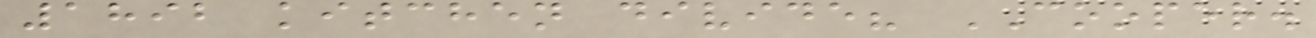1892 kitchen divide? COOPER.
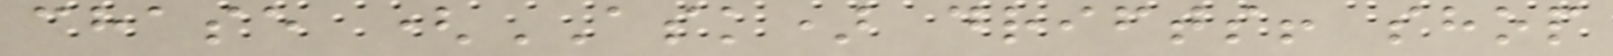chase (ASK) drifts! shop
